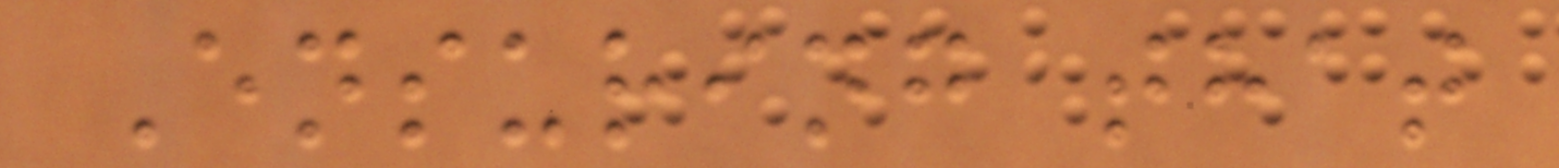Ensuring that
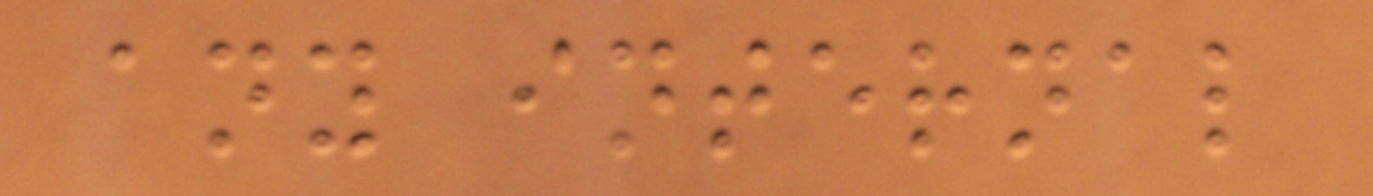any internal
